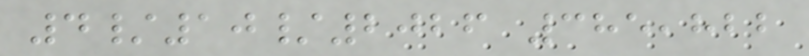4/10/2026 385,822
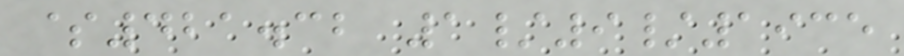$421.32 1/9/1935
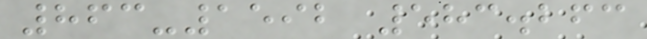863-1592 583.263
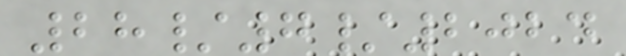28/7/2024
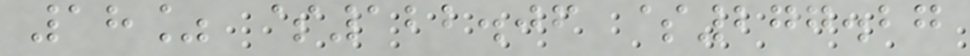18% $122.06 $277.27
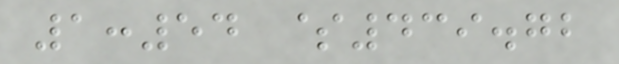1:54 $439.72
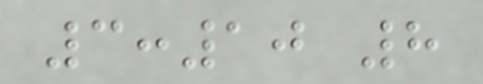3:10 8
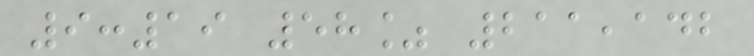9:19 58% 211,142
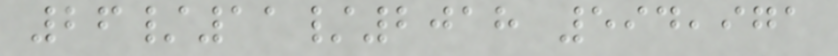26/11/2018 594,971
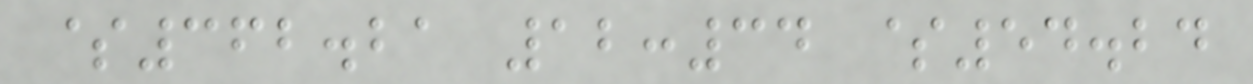$362.21 12:34 $54.24
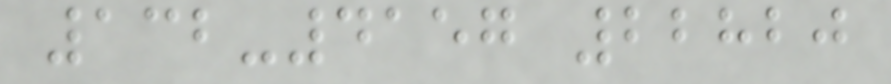132-4157 22820
